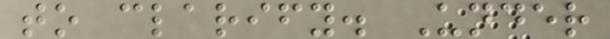to clarify. Under
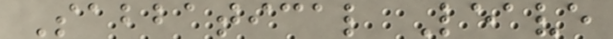Sabbatical Leave
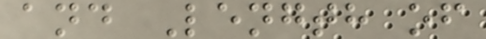and Length of
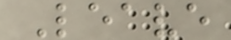Leave
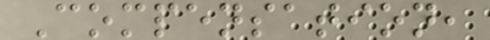Compensation,
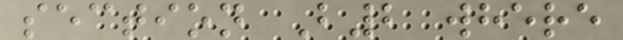section B2 where
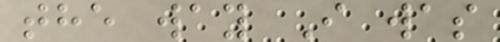the way I was
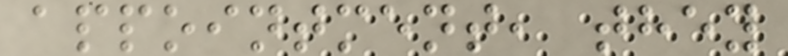appointment, they
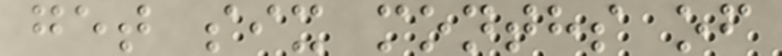get six months of
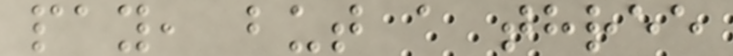pay, but a three
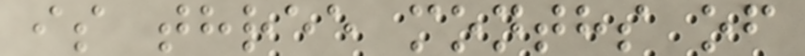is three months of
